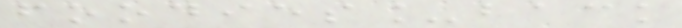foodies_back
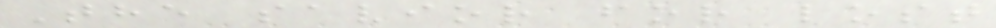The savior for lost
